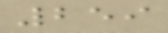259
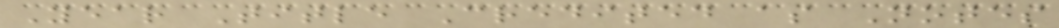Year Title Credited as Notes
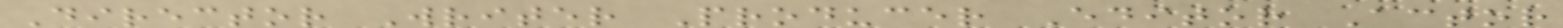Director Writer Producer Editor Actor
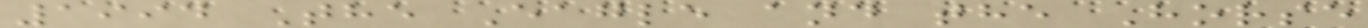1994 The Eagle and the Horse
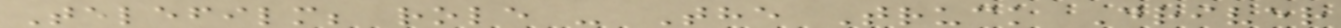Telefilm; role - The Truck Driver
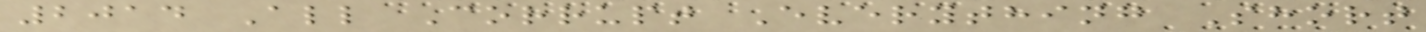2014 All Corrupt Everything Short
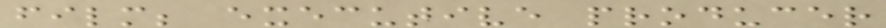film; executive producer
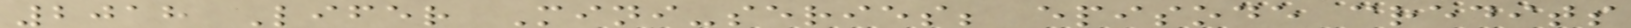2018 Lifer Mini-series; episode credits
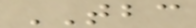TBC
